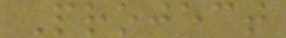Project
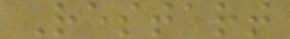Restart
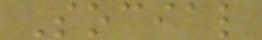Social
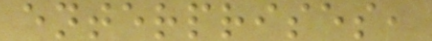enterprises,
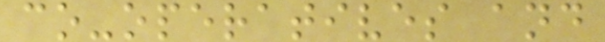co-operatives and
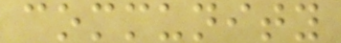community
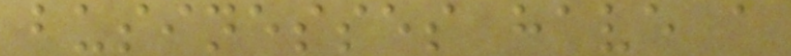businesses have a
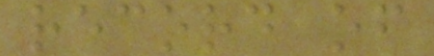record of
